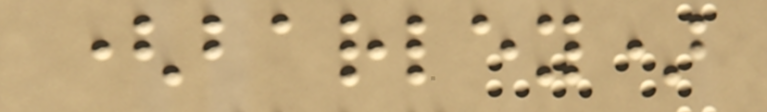(barley)
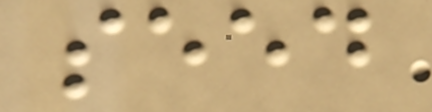seed
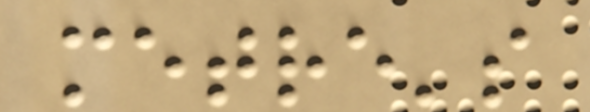metre's
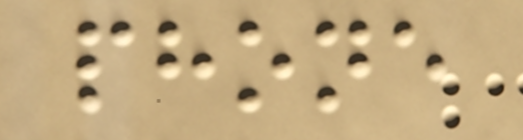phone
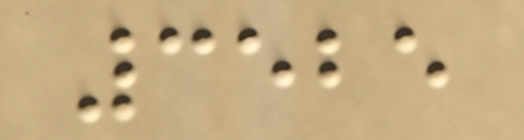3525
